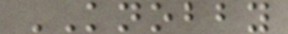KNOBBY
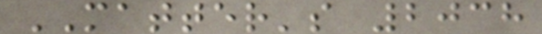MATTER's 2038
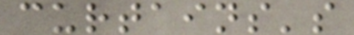curtains's
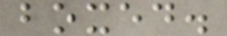boxed.
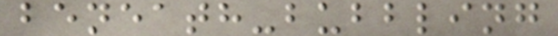beneath-bubbling
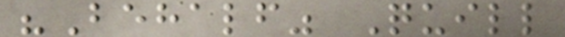"Behalf" Quill
